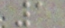1
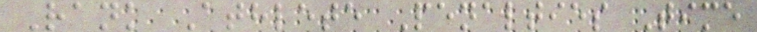Rank Athlete Penalties Time
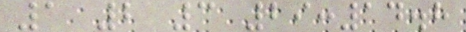1 2 3 29:14.8
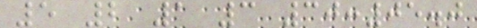5 2 1 3 30:05.0
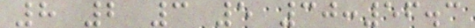8 2 3 5 30:56.3
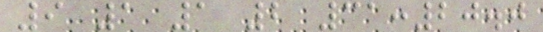9 1 1 2 31:20.0
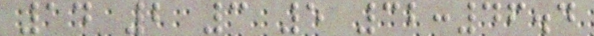14 2 3 5 32:46.4
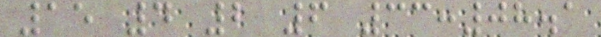15 4 2 6 33:08.1
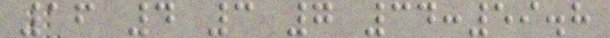16 4 3 7 34:59.8
